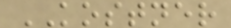KOSTNER
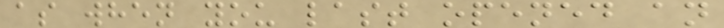as when you last opened an
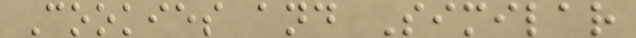Cookies and Similar
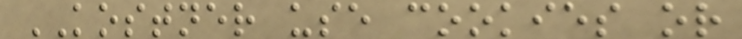KOSTNER use cookies or
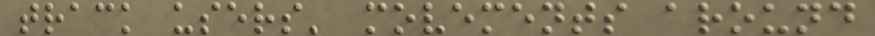track users' movements around
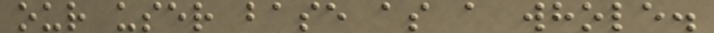our user base as a whole.
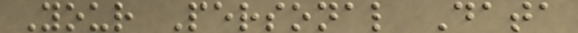Your Personal Data
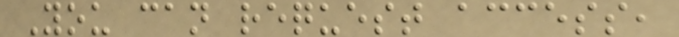You can request access,
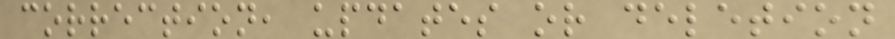correction, updates or deletion
